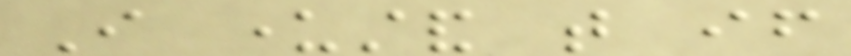I understand that if
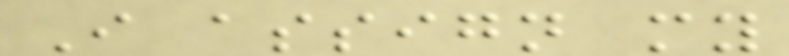I assign my
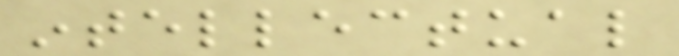intellectual
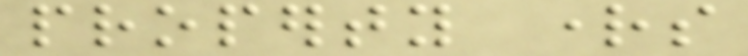property rights
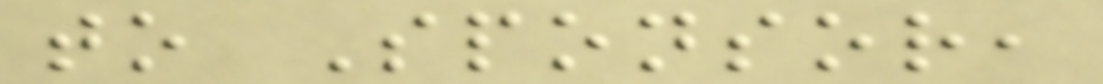to Sponsor,
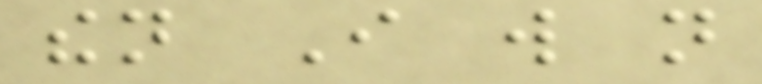then I will not
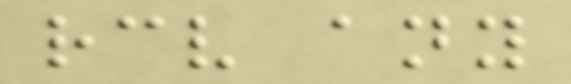receive any
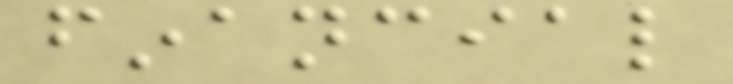financial
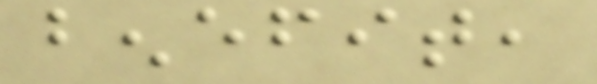benefit,
